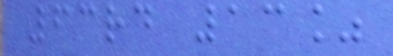63rd 13%
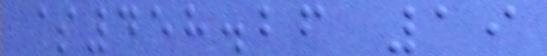$458.26 19
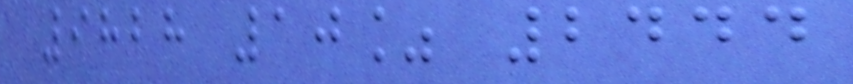9828 10% 2444
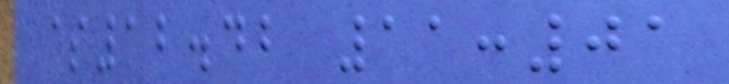$12.42 11:01
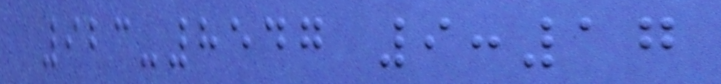923-8547 9:17
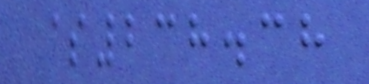$238.38
